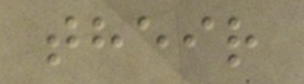their
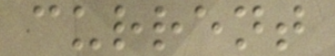current
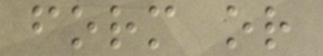form or
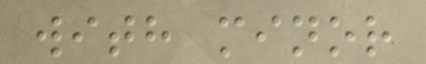with minor
